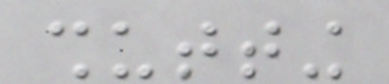shutting
